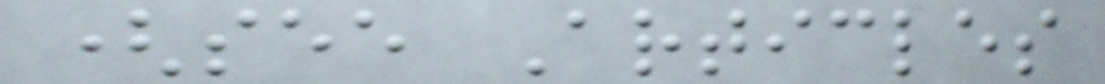(see Articles
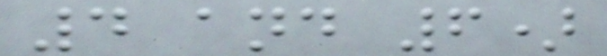4 and 6)
